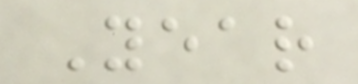Year
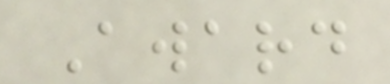Award
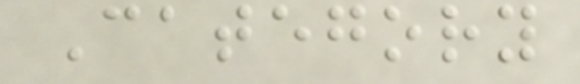Category
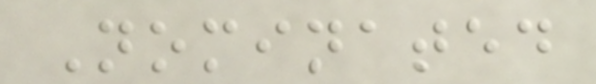Nominated
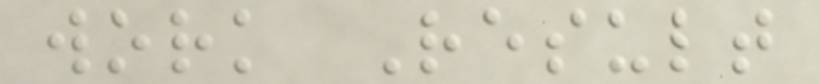work Result
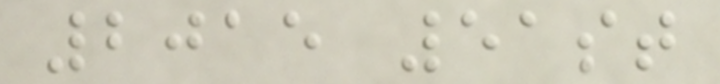2015 51st
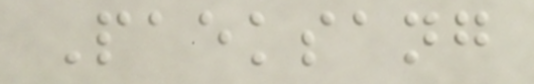Paeksang
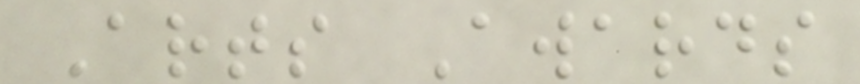Arts Awards
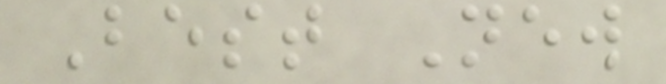Best New
